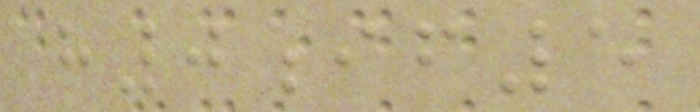h0if5
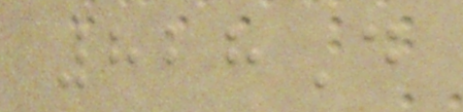828D
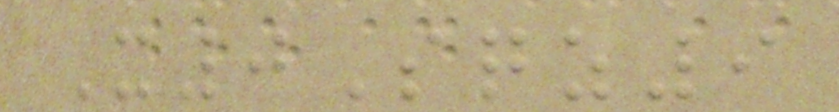X0Sqz9
